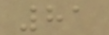81
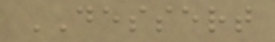DESSERT
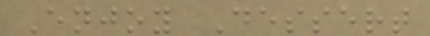Enjoy Dessert
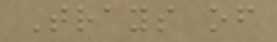Trays of
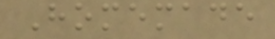Homemade
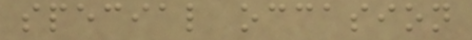special occasion
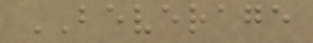BEVERAGE
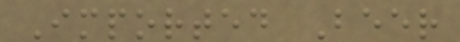Imported Beer
